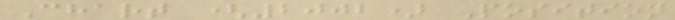Chart (2002) Position
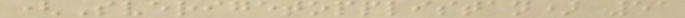(Sverigetopplistan) 51
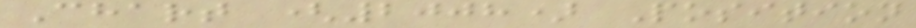Chart (2008) Position
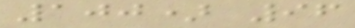100) 96
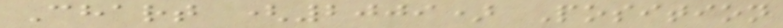Chart (2009) Position
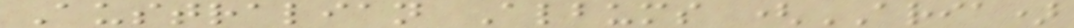Australian Albums (ARIA)
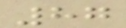87
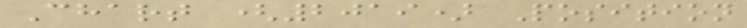Chart (2019) Position
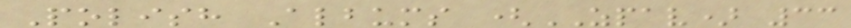Polish Albums (ZPAV) 33
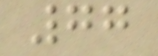77
